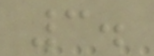3.
